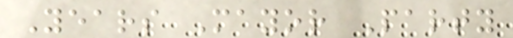Years Mayor Party
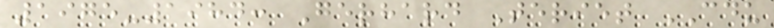1975-1984: Gerhard Teriet CDU
